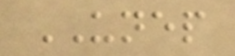UNEP
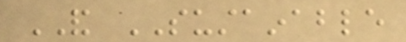AND SUSTAINABLE
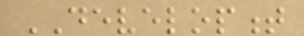DEVELOPMENT
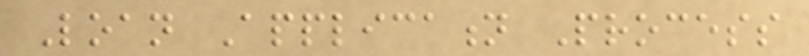Loan Application Process
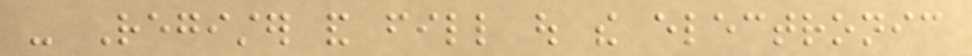- Register and fill out the electronic
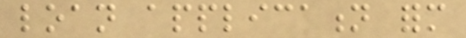loan application form
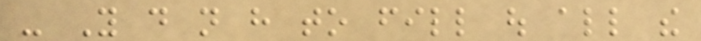- You do not have to fill out all the
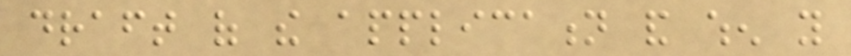draft of the application and when you
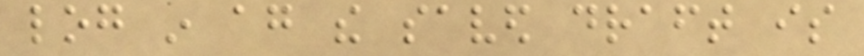log in again the saved draft is
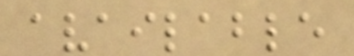available
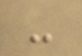-
